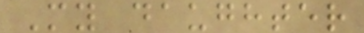My daughter
